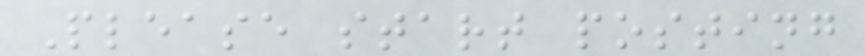Please start posting
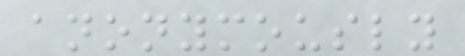anonymously
